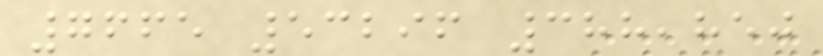7665 53296 388,850
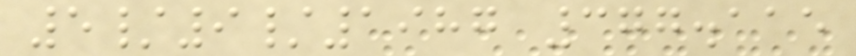5/9/1987 377.115
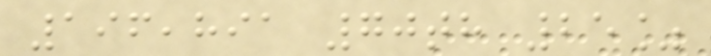196,891 70th 25%
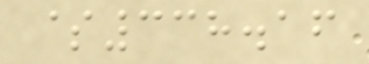$338.16
